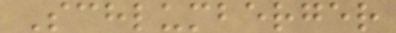Schlumberger
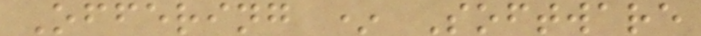Offering * Software
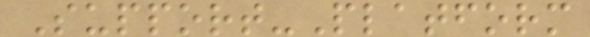Support-Platform
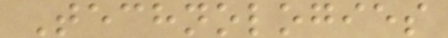Technologies
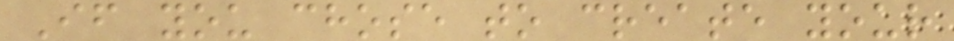If you chose to create your
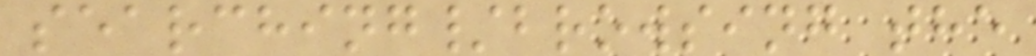searching/browsing the
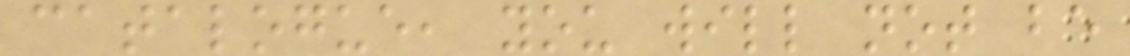catalogue, you will not be
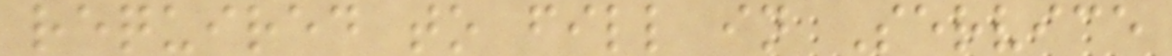required to fill in Service
